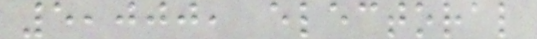5,000, electoral
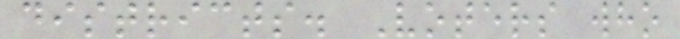districts. Voters who
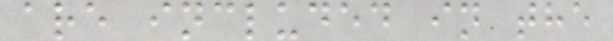are included in the
